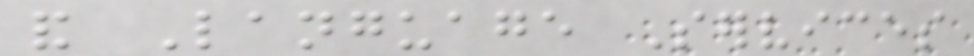and Language Services
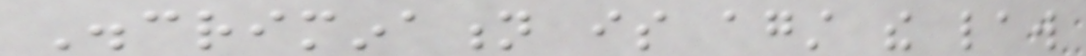Discrimination is against the law
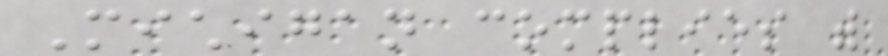Michigan complies with
